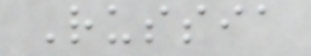Russia
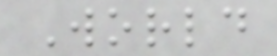World
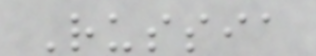Russia
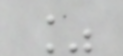%
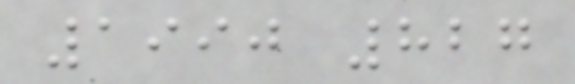1990 827
